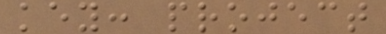key: project
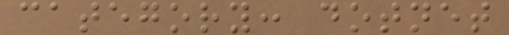category: dotnet
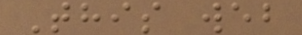This web
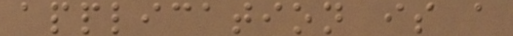application is a
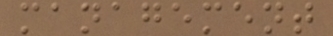management
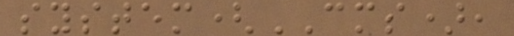system(CMS),
